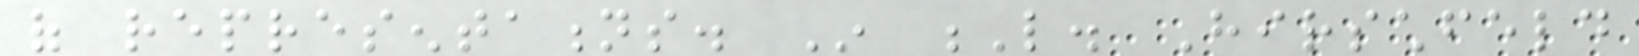of representations. In L. Hirschfeld
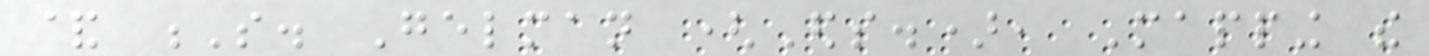& S. Gelman (Eds.), Mapping the
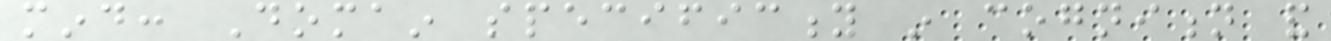mind: Domain specificity in cognition and
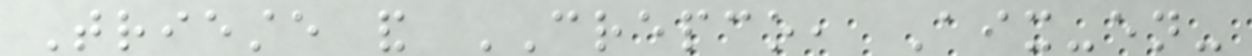Trieste and CREPCO, Aix-en-
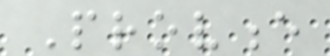Provence
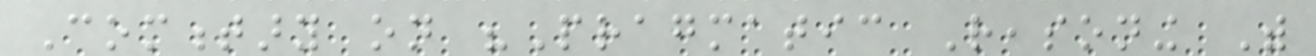Commentary on "Pragmatic Reasoning With
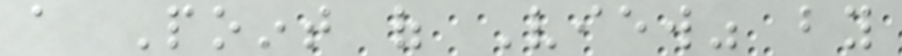a Point of View" by
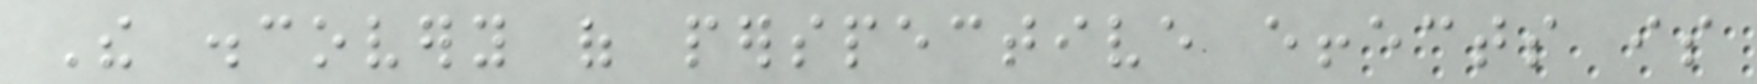The discovery of perspective effects is
